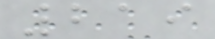219
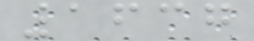1637
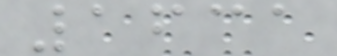1631
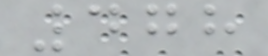478
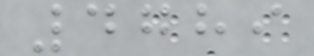4789
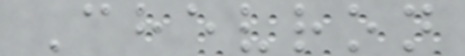Chevron
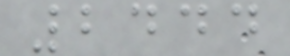2444
